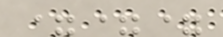===
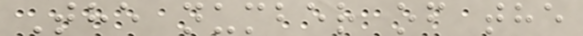The number of the
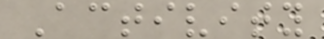Activity
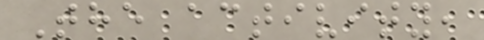The activity,
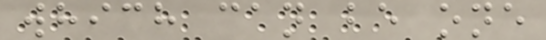which can be one
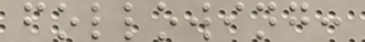following:
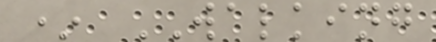* WALKING
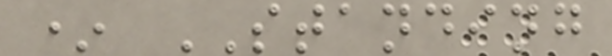* STANDING
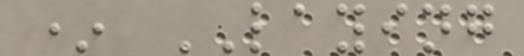* LAYING
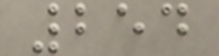254
